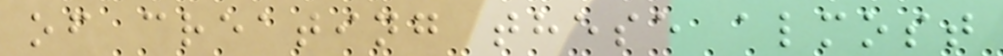of creating these almost
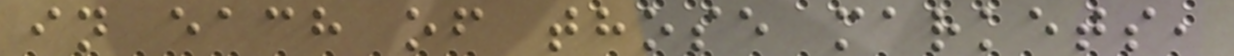in each of those markets,
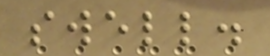swell.
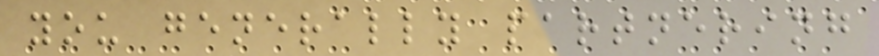you generally partnering
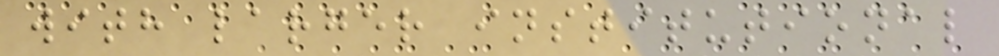with larger institutional
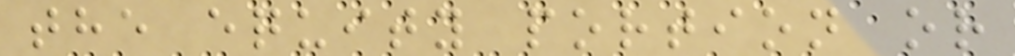the equity portion or
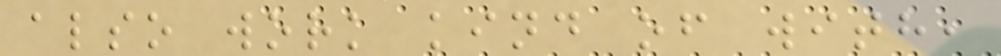also work kind of with,
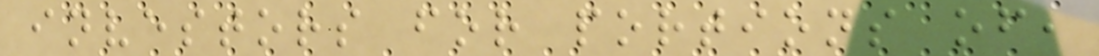investors for portions of,
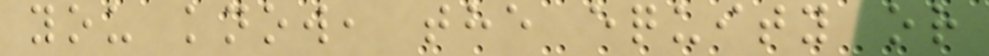you know, the equity or
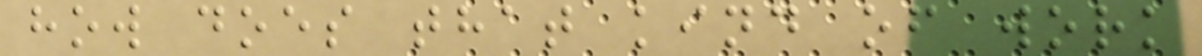how does that kind of work
